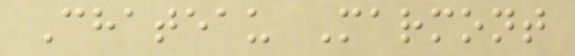Chateau Marmont
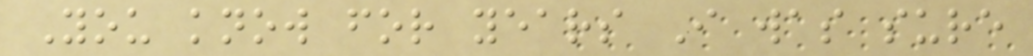You know for years I was sure
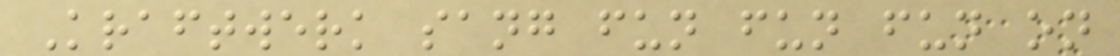Kraftwerk sang fun fun fun on
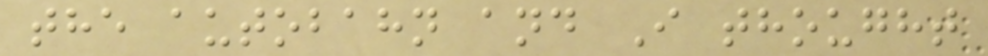the autobahn and I thought
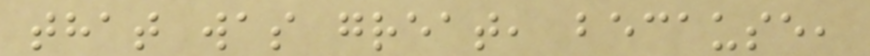that was great, because,
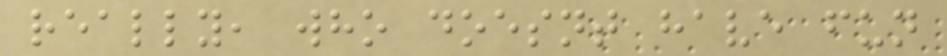really, who doesnt have fun
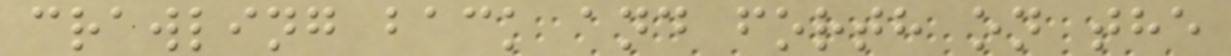crawling back and forth on the
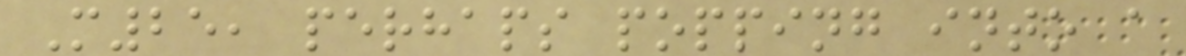M25, perhaps popping into a
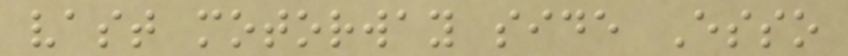vast motorway side Esso
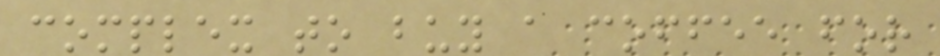complex to buy a coffee for
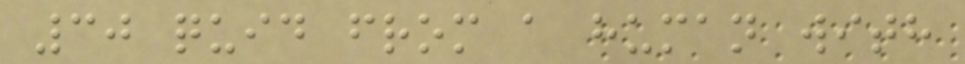30 quid from a human with
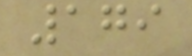179
